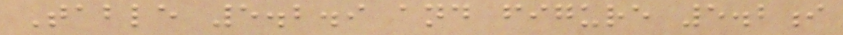Table 5.2.9 and figure 5.2i
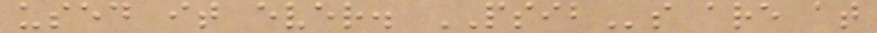used it ever. PSIBs are at
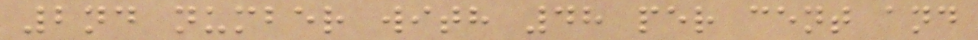2nd number with 48 per cent and
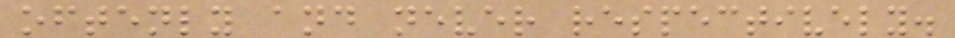oftenly and never respectively.
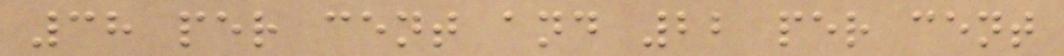38 per cent and 22 per cent
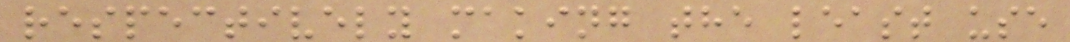respectively making the least use
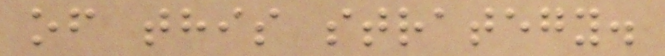of this strategy.
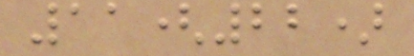11(22)
